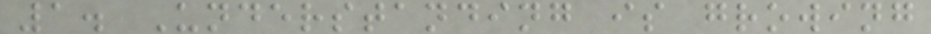1. Understanding is growing
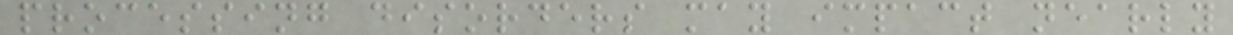processing disorders may impact nearly
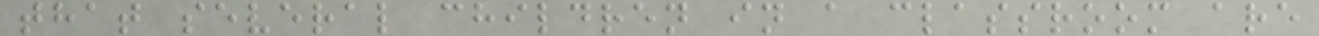that several children in a classroom are
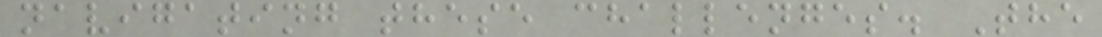navigating these challenges. The
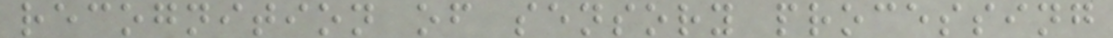recognition of sensory processing
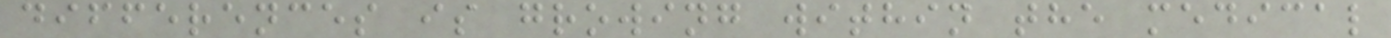differences is growing within the medical
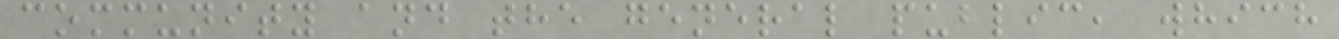community and the general public, which
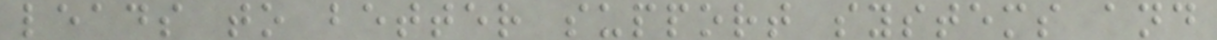leads to better support systems and
